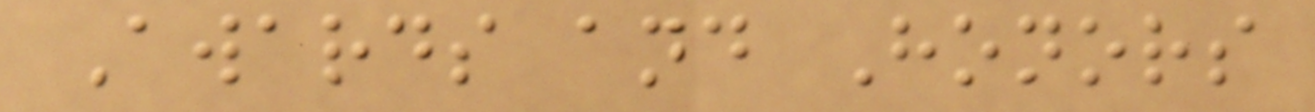Awards and Honors
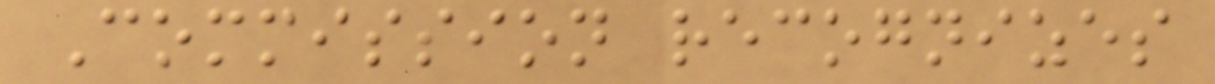Commission recognizes
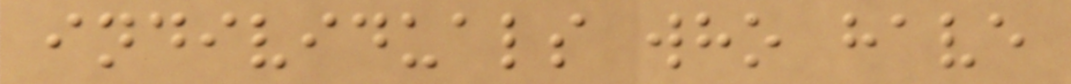individuals who have
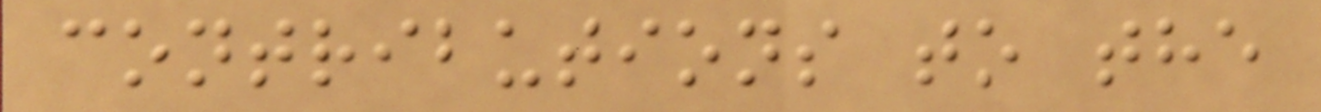contributions to the
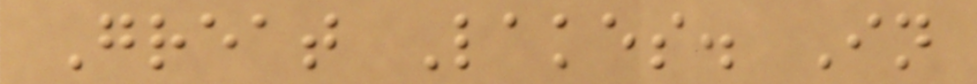Great Lakes. In
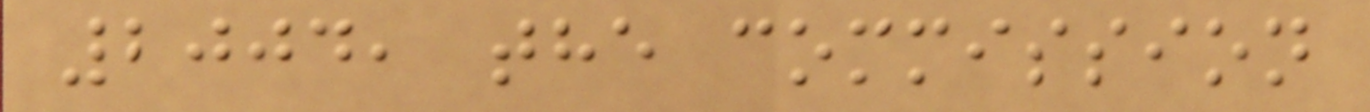2004, the commission
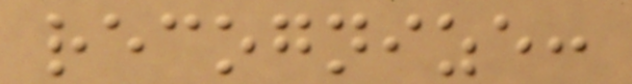recognize:
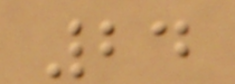24
